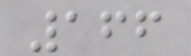166
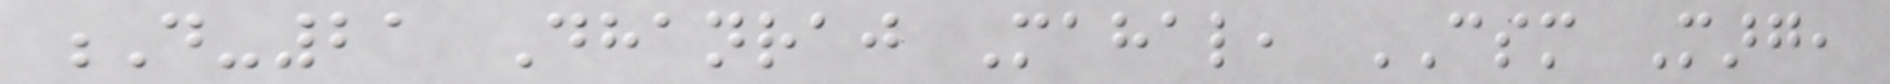D-21 Dhanraj Mahal, CSM Marg,
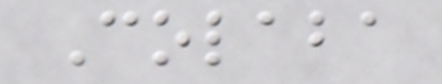Colaba
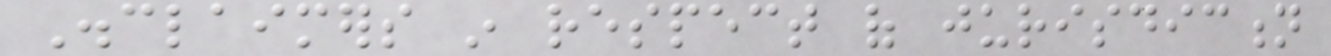Disclaimers in respect of jurisdiction
